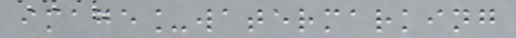image_watermarking
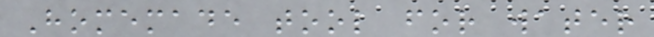Homemade tool for water
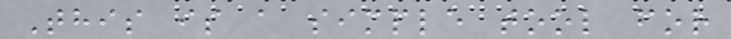This is a simple tool for
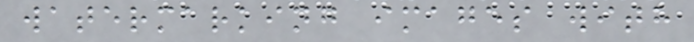watermarking images with
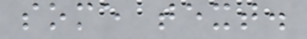some text.
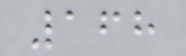168
